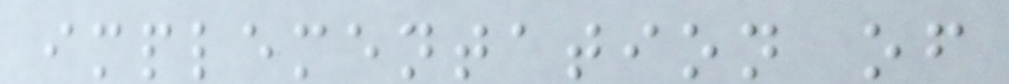implementation of
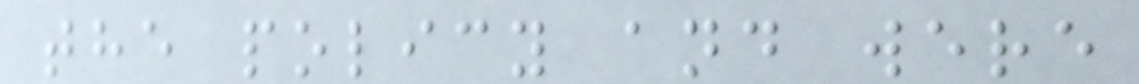the policy and were
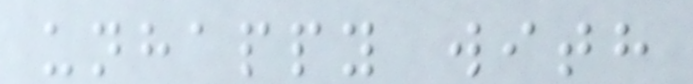unhappy with
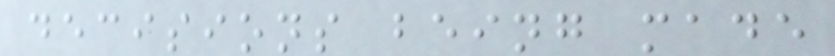decisions being made
